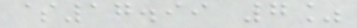$17.99 7%
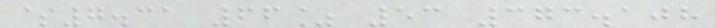$7.31 66% 53 373.108
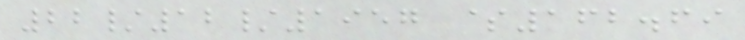22/12/1957 $162.69
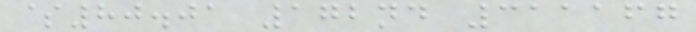$80.01 172nd 311167
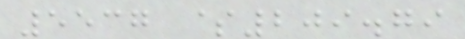5537 $209.79
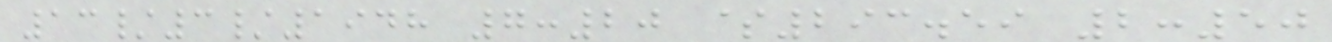13/3/1948 7:20 $293.59 2:50
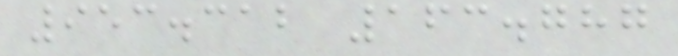953.312 163.787
